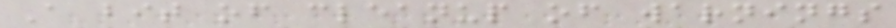A bit of cleanup of warnings
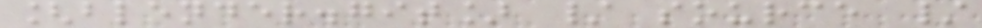[blender.git] / source /
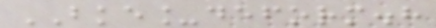BKE_deform.h
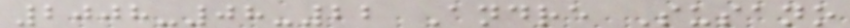2008-08-22 Andre Susano
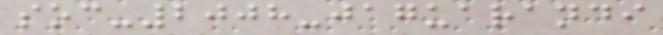soc-2008-jaguarandi
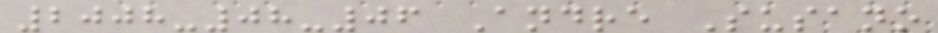2008-08-06 Andre Susano
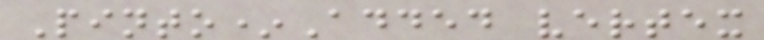Pinto*Added vertex
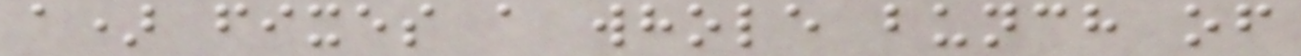a) fixes a whole bunch of
